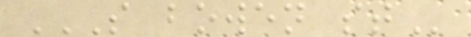S BOWEN ST
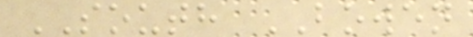SOUTH BOWEN
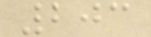203
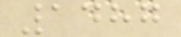1487
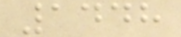1448
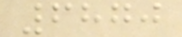6870
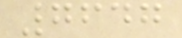7647
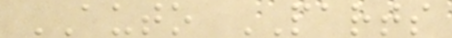AUTO PARTS
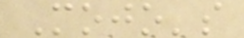Mojo's
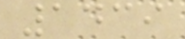1439
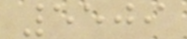5509
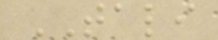TALI
